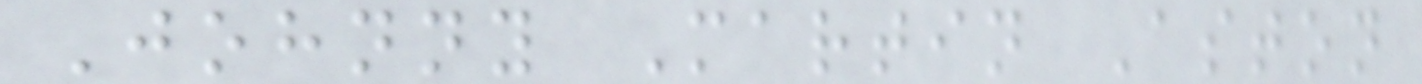Johnny Martin Aston
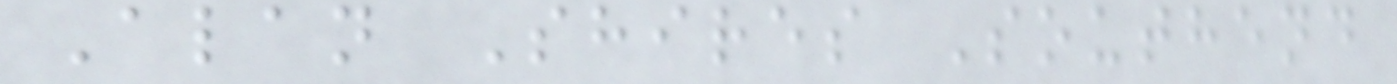Alan Shires Southend
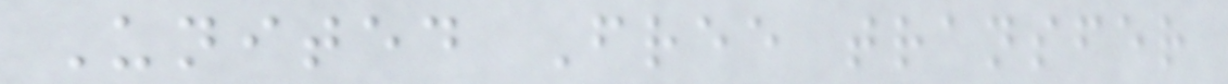United Free transfer
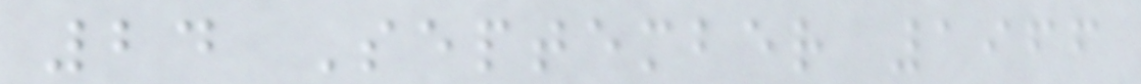24 September 1966
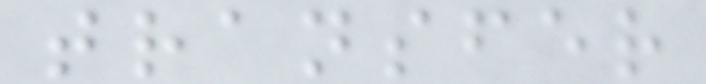transfer
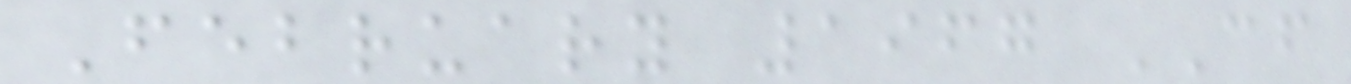February 1967 CF
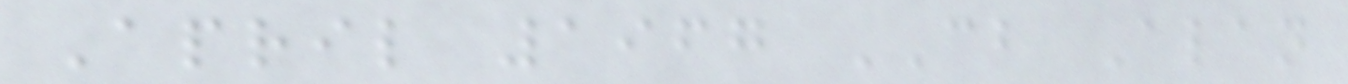April 1967 CB Alan
